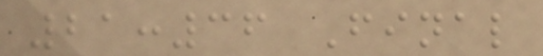21:36 Final
